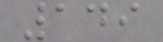149
